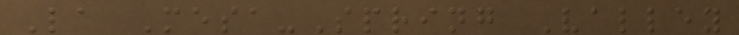La Mesa-Spring Valley
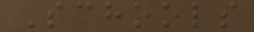Schools
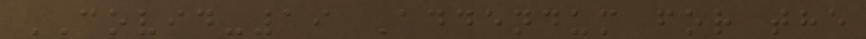COVID-19 Addendum for the
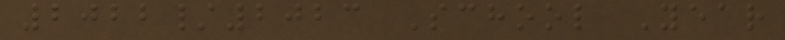2022/2023 School Year
